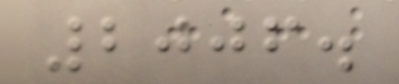2006.
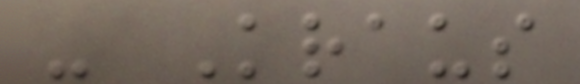- Kraus
